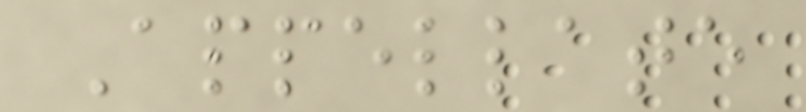Appellate
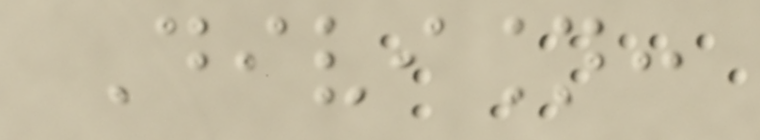Division:
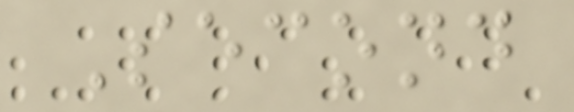Second
